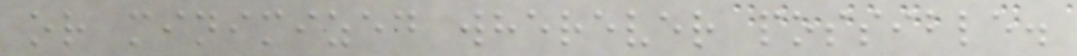or minimized wherever possible.
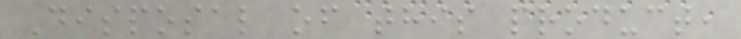Disposal of this product,
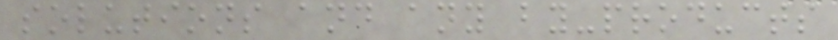solutions and any by-products
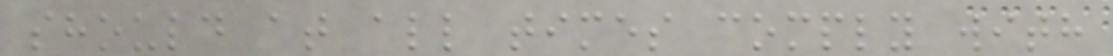should at all times comply with
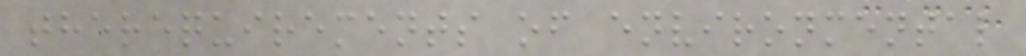therequirements of environmental
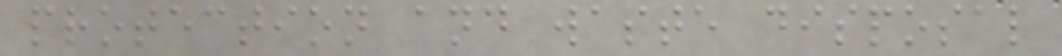protection and waste disposal
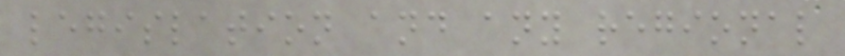legislation and any regional
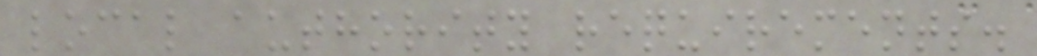local authority requirements.
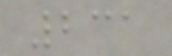231
